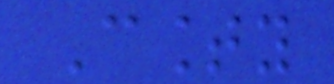County
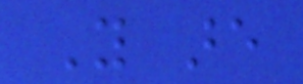You are
